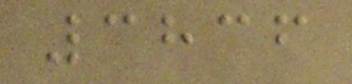3836
